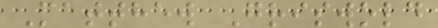Matthew Griswold
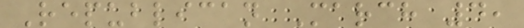Republican March 4,
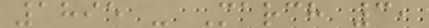1895 - March 3,
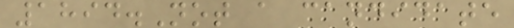1894.Not a candidate
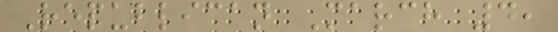Republican March 4,
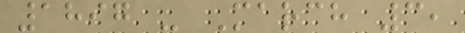1897 - March 3,
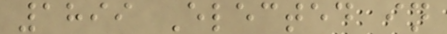1899 Elected in
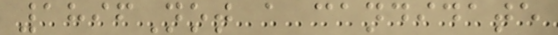1896Not a candidate
